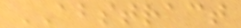ABSTRACT
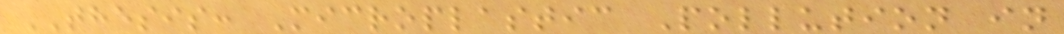THESIS: Microplastic Pollution in
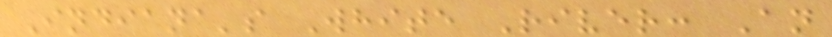Indiana's White River: An
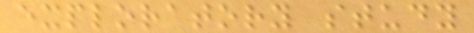exploratory study
